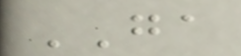GA
